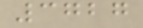3727
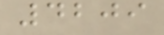4209
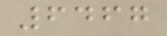6467
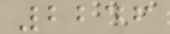2246
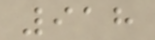918
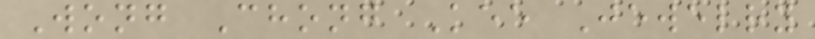Wong Chong Kee Jewelry
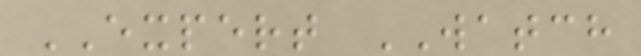EXPERT WATCH
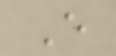E
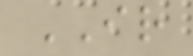IR
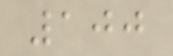100
